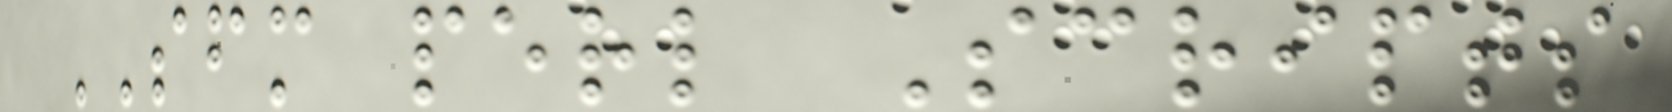SFM perl Scripts
